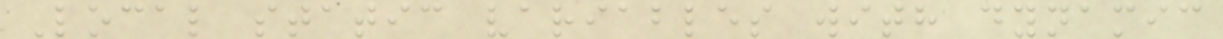Local static variables with dynamic
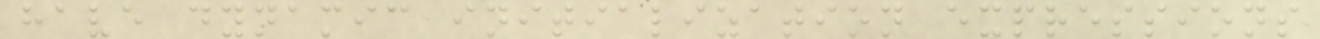have dynamic initialization expressions
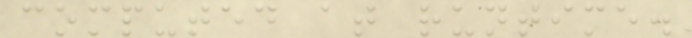computed at runtime.
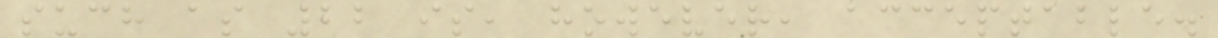such as 22 is, however, acceptable.
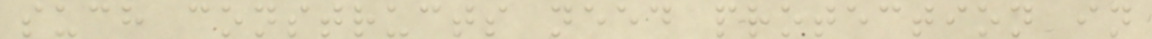such constructs need protection in
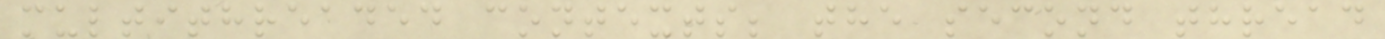multithreaded contexts; the second thread
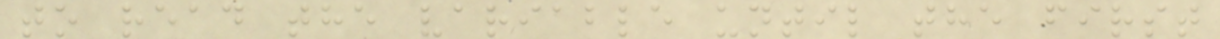to read the variable until the first
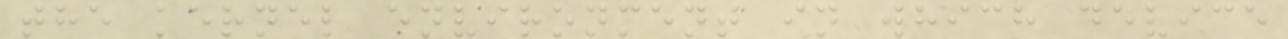the kernel environment in which device
